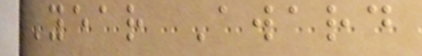Year Award
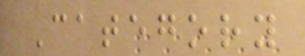Category
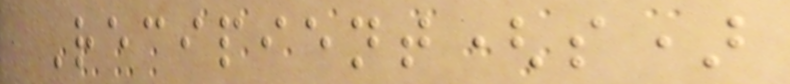Recipient(s)
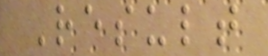Result
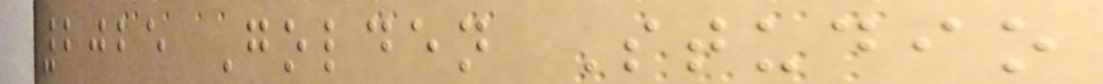2025 Golden Studio
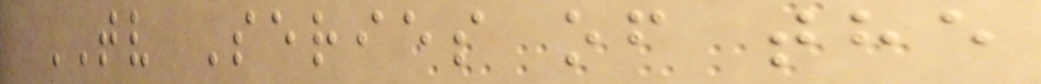TV Series of the
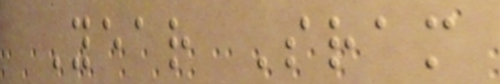Year Sram
